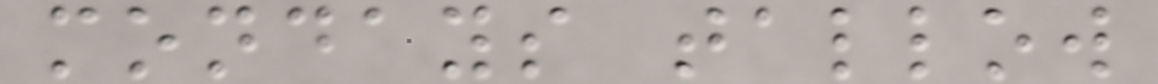mondays tallow
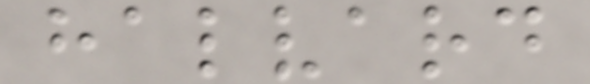halvard
